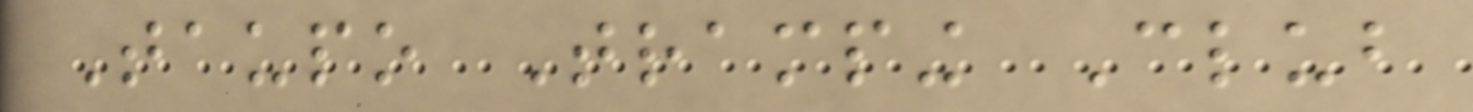Taupo Tramping Club
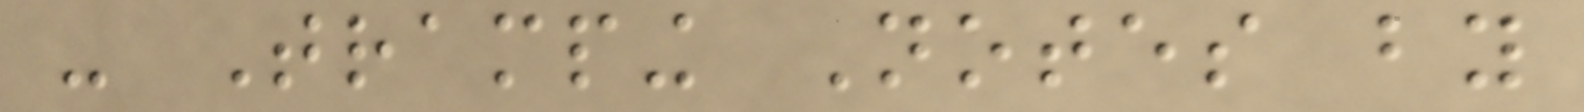- Tramping Notes by
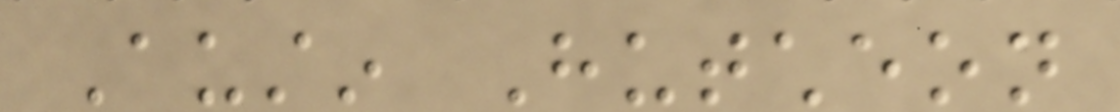Austin Hutcheon
